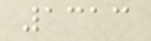1313
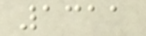1311
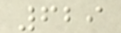629
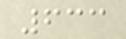633
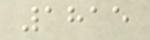1815
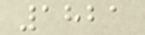1821
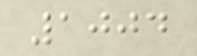1004
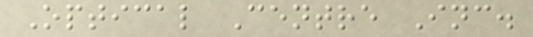Optical Centre Inc.
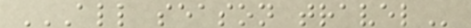ALL SEASON TRAVEL
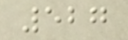527
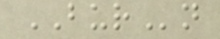BURn
